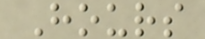Hours
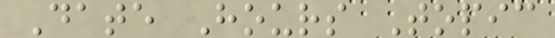Date Hours Topic
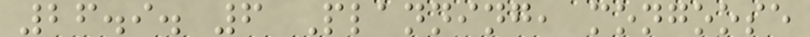26.9. 6 Planning, mongoose
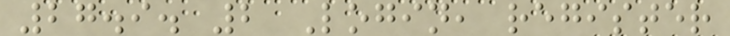27.9. 2 Login, register
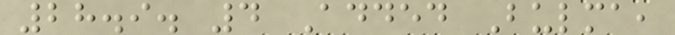28.9. 4 Added Bulma,
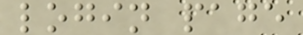login page
